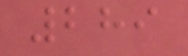289
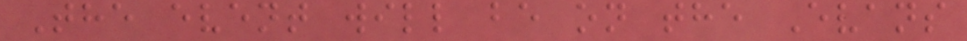The event will be on the Evans
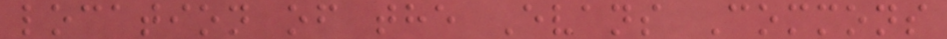location of the Evans Commons
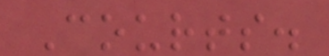Courts.
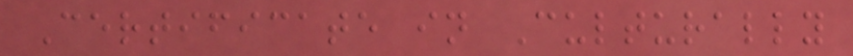Certificate in Culturally
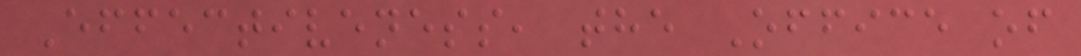Effectiveness, the Office of
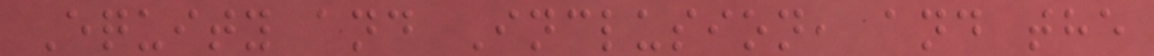Equity and Inclusion, and the
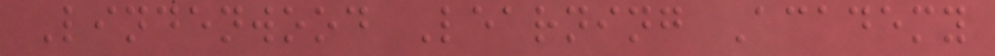Lindenwood Learning Academy
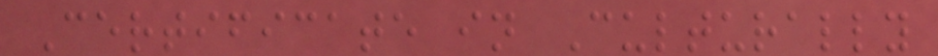Certificate in Culturally
